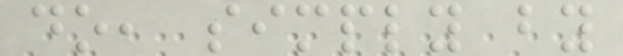do, simply by
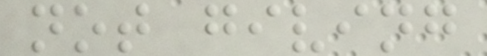not giving
